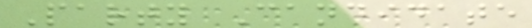Party Candidate
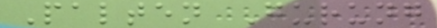Palten Gurung
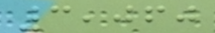3,060
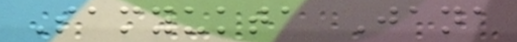Samyukta Jana
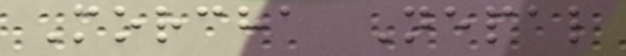Morcha Nepal
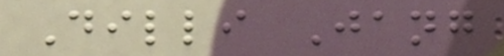Dilli Jang
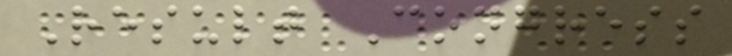Result Congress
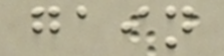gain
